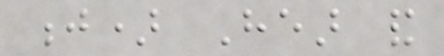j) Hear and
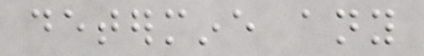determine any
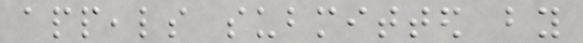appeals submitted by
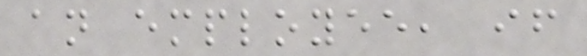an employee, if
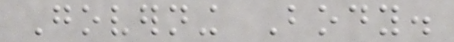Governing Body.
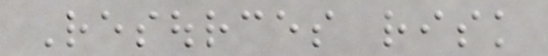Resources risk
